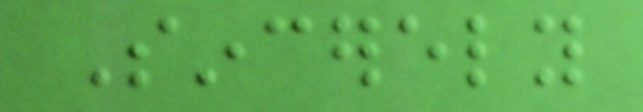Sincerely
